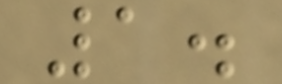1.
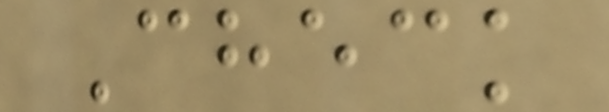Check
